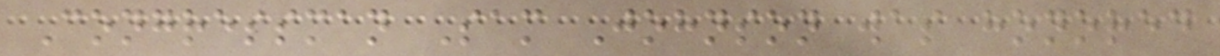Congressman Sam Johnson was honored
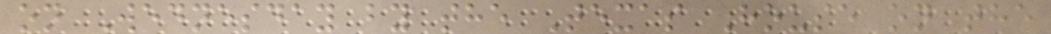on Wednesday by the Texas House on the
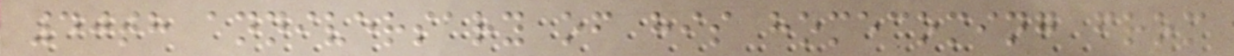40th anniversary of his homecoming from
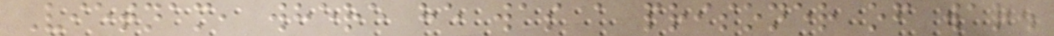Vietnam, where he was a prisoner of war.
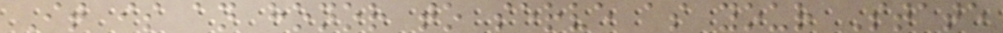It is an honor to serve as your State
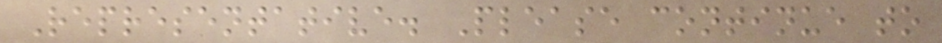Representative. Please continue to
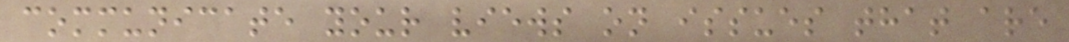communicate your views on issues that are
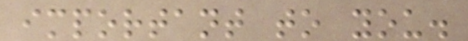important to you.
